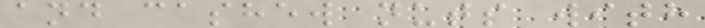and cashew nuts with
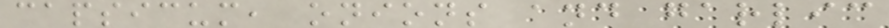capsicum, onions and garlic
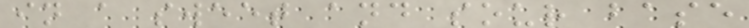in a sweet and sour base
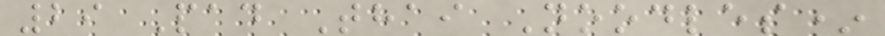29 Pad Thai Noodles*
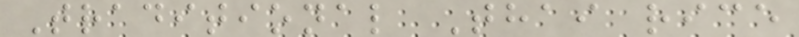Traditional Thai rice
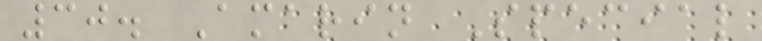30. Amarin Special
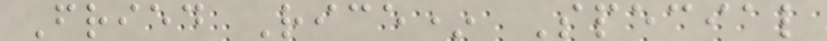Fried Rice* Special
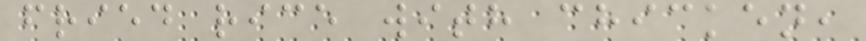fried rice with chicken,
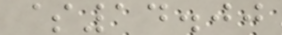$14.00
